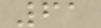61
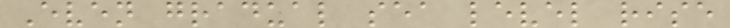Even gradual sea level rise
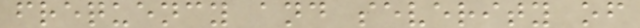frequency and severity of
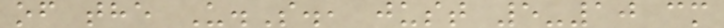of the U.S., just 5-10 cm
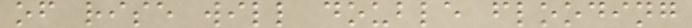of rise will double flooding
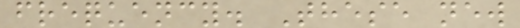frequency. These new
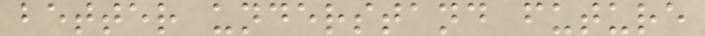better understand future
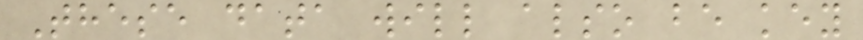These data will also be key
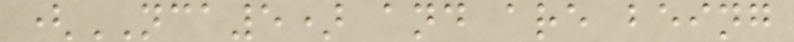(NCA5) and are being
